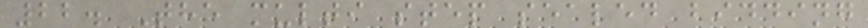22. The multi step sealed bidding
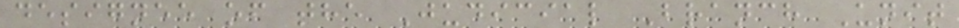designee of the Judicial Branch Unit
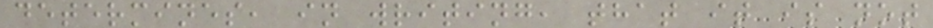determines, in writing, that it is not
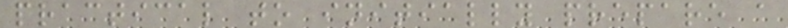practical to initially prepare a
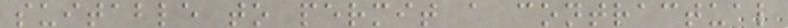suitable to permit a contractual
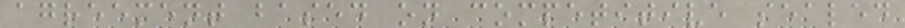agreement based on competitive sealed
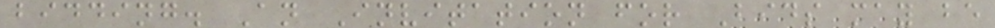bidding. An Invitation for Bids may be
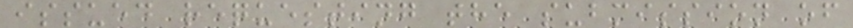issued requesting the submission of
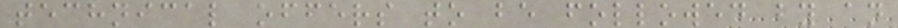technical offers to be followed by an
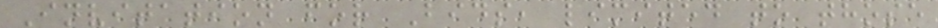Invitation for Bids, limited to those
